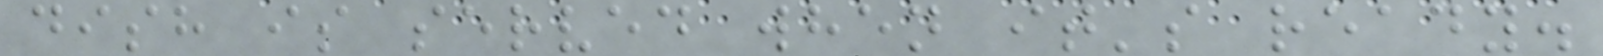dish is served when it's ready.
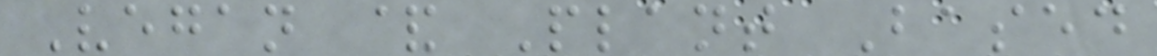Vegan & Plant Based
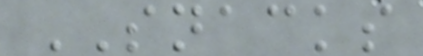SNACKS
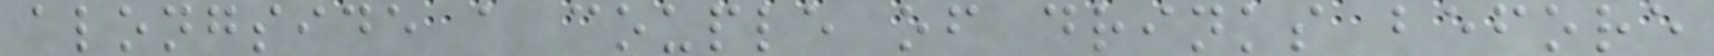alongside a couple of drinks before
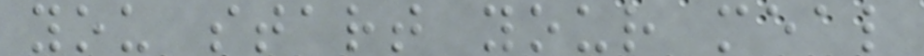you start your meal
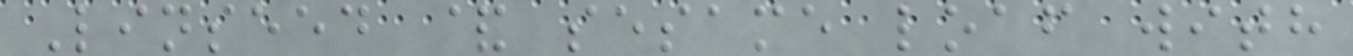Linseed & sesame loaf with
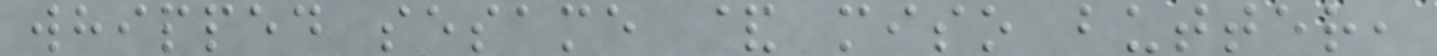whipped sesame & miso butter,
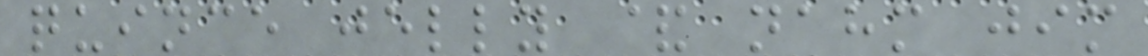quince jelly & nahm jim
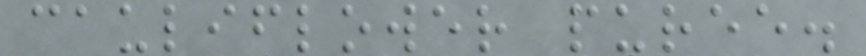cauliflower puree.
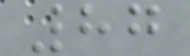87
